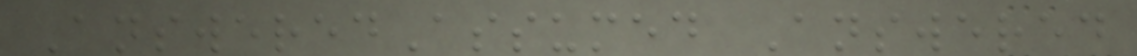AnsweredAssumed Answered
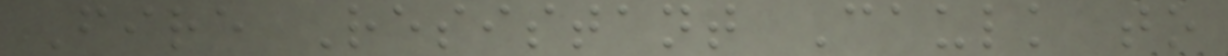Fire Resistant Caulk to
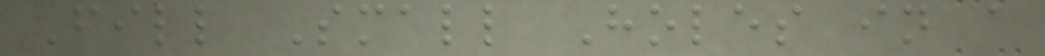Fill Small Holes in a
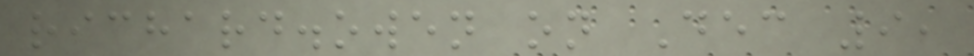richard.owen on Dec 9,
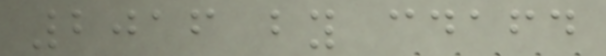2016 by cdafd
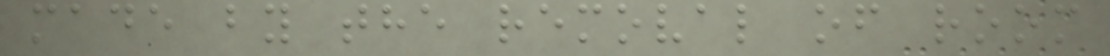made by the removal of room
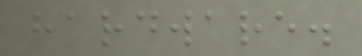hardware.
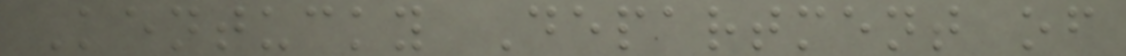Kentucky Department of
